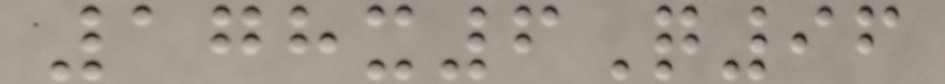178x6Q96
